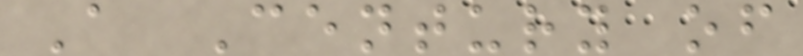A Century of
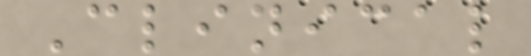Clinical
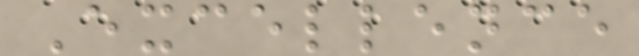Excellence
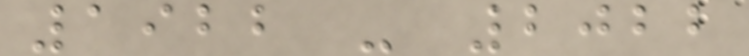1922 - 2022
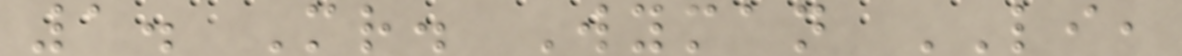1. Mr. Wyman LI,
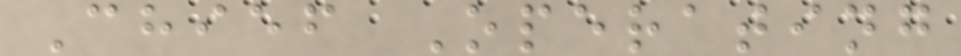Chief Operating
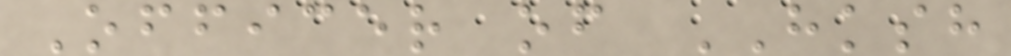Officer of HKSH
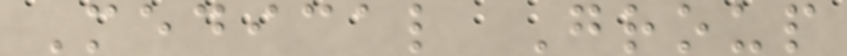Medical Group
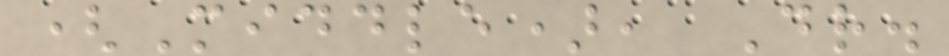(Middle), Dr.
